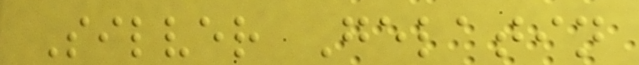Silver Gelatin
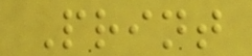Print
